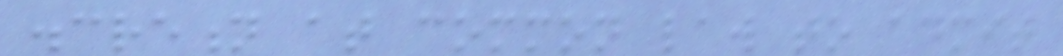discretion at common law to admit
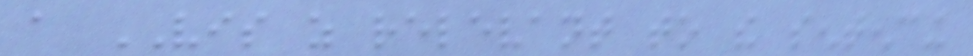a VIS as relevant to the sentencing
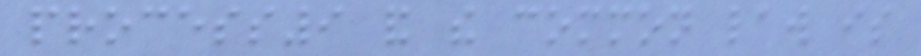process9 and the common law is
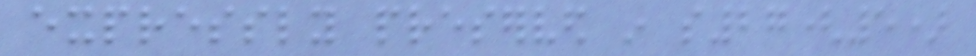expressly preserved in s27(5)
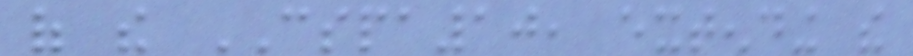of the CSPA10, extending the
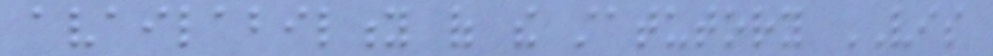availability of the statutory VIS
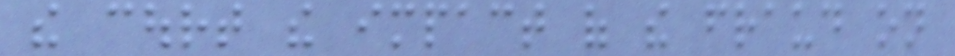the court the impact of the fraud on
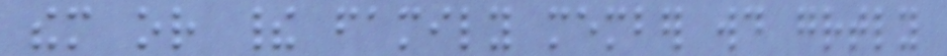them or their family member would greatly
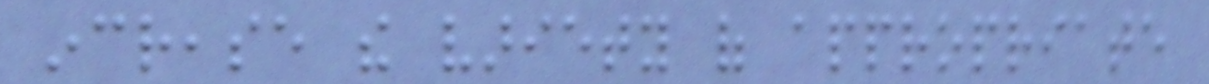increase the variety of appropriate
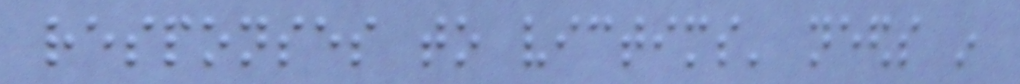responses to victims' needs in
